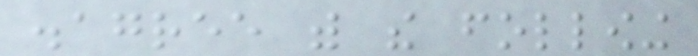disagree with the following
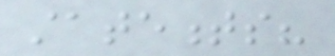statements?
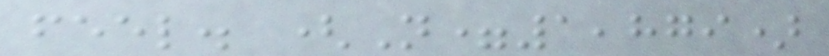feel. (N=1,879)
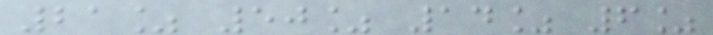21% 50% 14% 6%
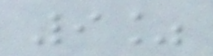9%
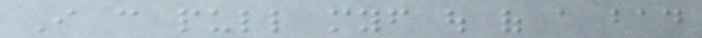I can pull myself out of a bad
